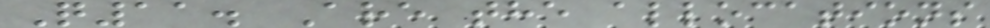Q11. Are the allocations
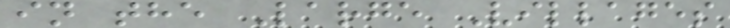in the Large Villages
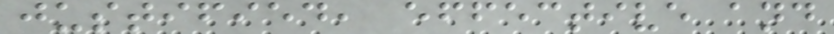justified, effective and
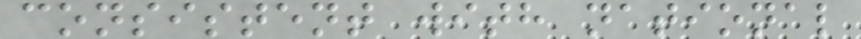consistent with national
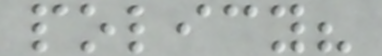policy?
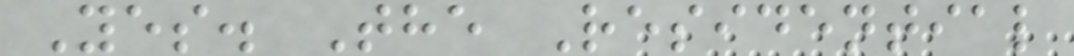Yes. The Residential
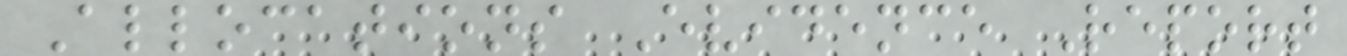Allocations Evidence Report
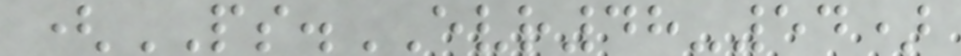(PS.EVR48-54)
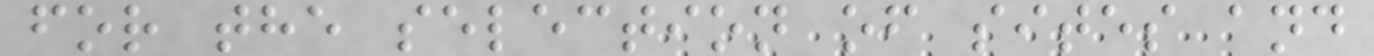for the selection of sites and
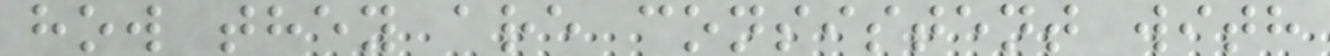how they are consistent with
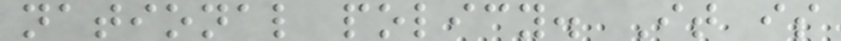national policy. It is
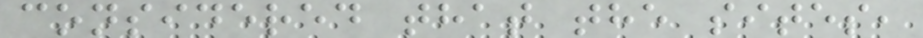considered that the sites,
